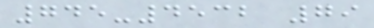745-4532 79
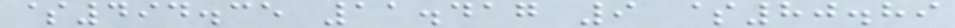$494.35 11.417 9 $80.89
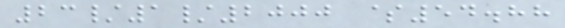23/1/2000 $54.88
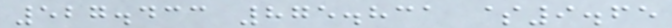527.433 875.831 $9.65
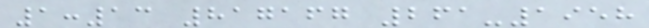1:13 817167 261-1958
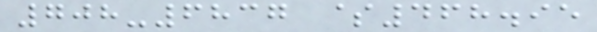708-6837 $468.95
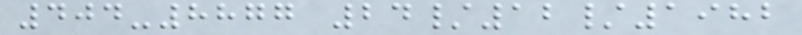404-8877 24/12/1982
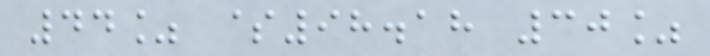44% $98.18 30%
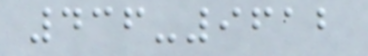436-9612
